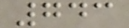743
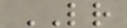LR
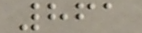861
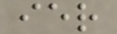ier
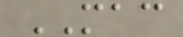MAC
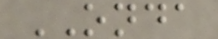ONDA
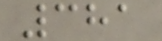381
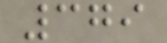379
